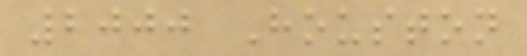2000 Houston
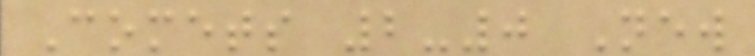Comets 2-0 New
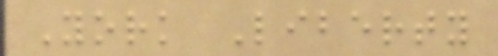York Liberty
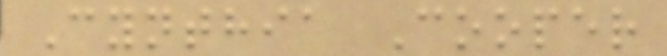Cynthia Cooper
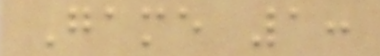Game 1:
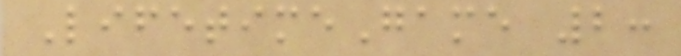LifetimeGame 2:
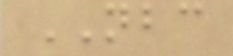NBC
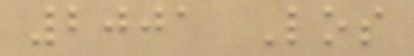2001 Los
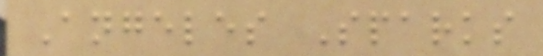Angeles Sparks
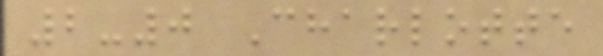2-0 Charlotte
